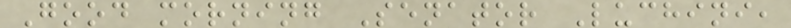Good morning Senator Luchini,
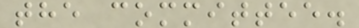the committee.
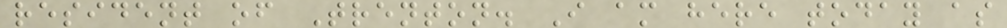resident of Trenton. I am here today as
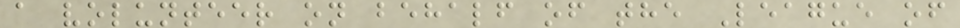a volunteer on behalf of the League of
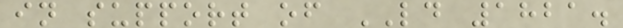in support of LD 1821.
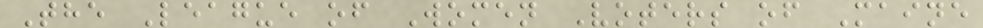The League of Women Voters of Maine
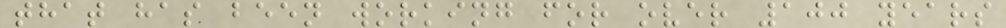that has been working for over 100 years
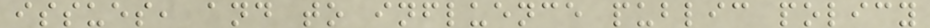issues, and to influence public policy
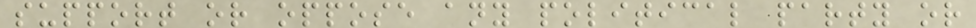support or oppose any political party or
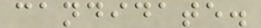candidate.
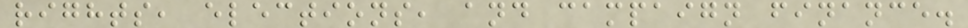rights, elections, and campaign finance.
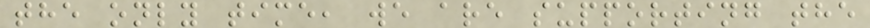the only time, we are supporting the
